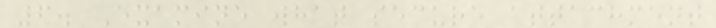6. Examine what secure attachment
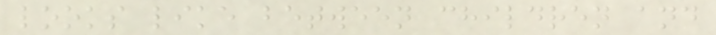looks like between children and
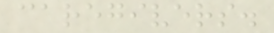caregivers.
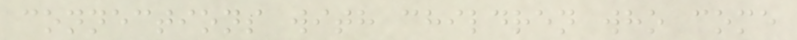connections with children who come
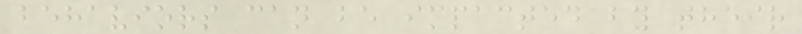behaviors can be impacted by their
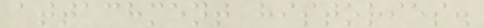attachment histories.
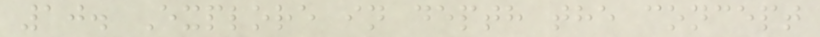10. Explore in depth the concept
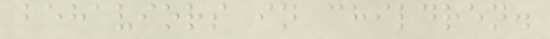behaviors in children.
